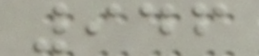946
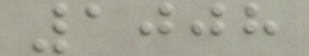1008
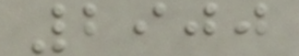2900
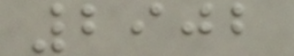2902
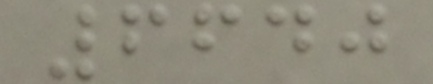6640
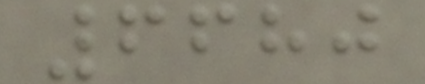6680
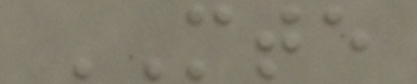MTE
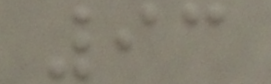93
